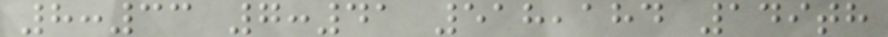8:33 7:41 518,184 149th
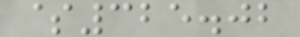$325.02
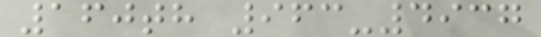160th 963-4937
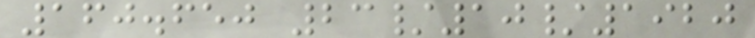160.650 23/10/1920
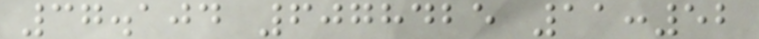37.104 6078425 11:52
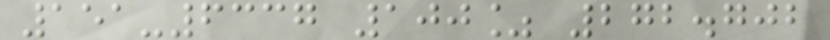151-6337 100% 272.702
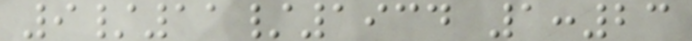9/11/1934 1:23
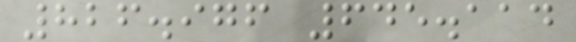826.976 645.114
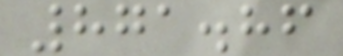871.86
